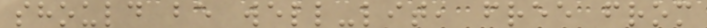should be well-lit, free from
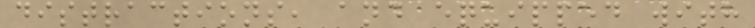distractions, and equipped with
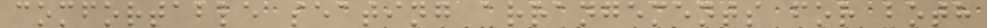comfortable seating arrangements for both
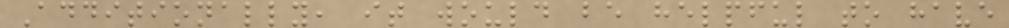Additionally, it would be helpful to have
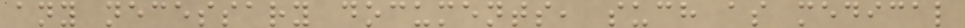any necessary documents, such as medical
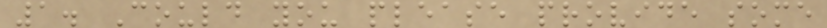1. Could you please provide some
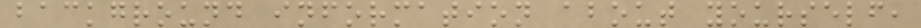background information about yourself,
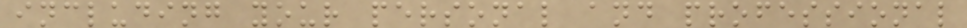including your personal and professional
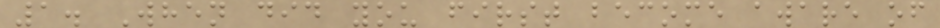1. When did you first become aware of
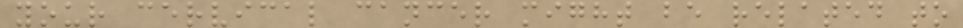your cervical cancer might be related to
